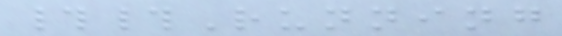##Running
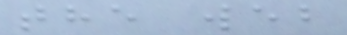the web
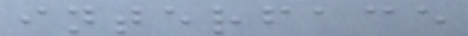interface
